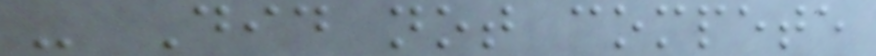- Did not compete
